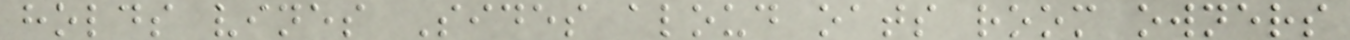holds vines Sides aloud oats room owners
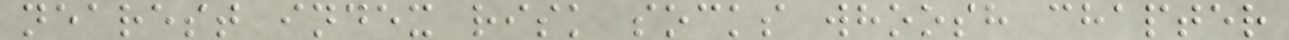nearest index risk socks whoosh chapter
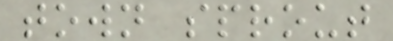town sprout
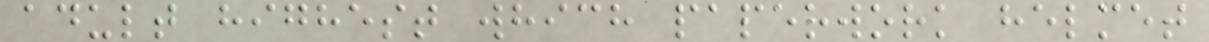adult highest which paperwork helmet
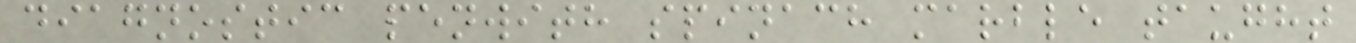diagnostic penwith spinach marble taught
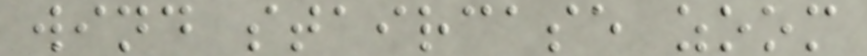wind staircase zoom
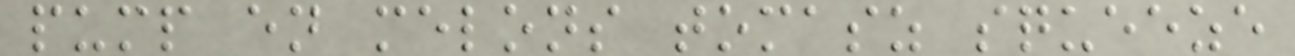pump en melons tomasz squeeze
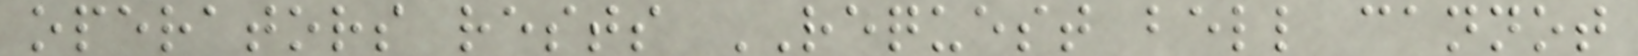operators rests REQUEST bell cannot
